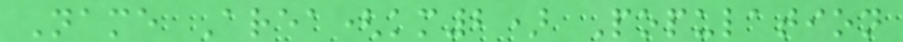Name Area(km2) Population
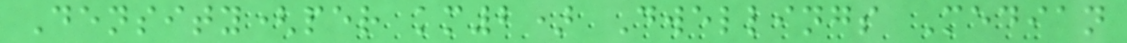Density(per km2) Dwellings Median
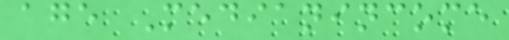age Medianincome
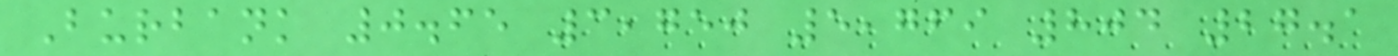Burbank 0.65 3,750 5,769 804 27.1
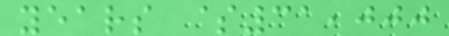years $31,000
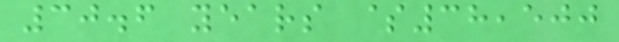30.6 years $38,500
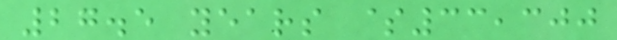27.5 years $33,300
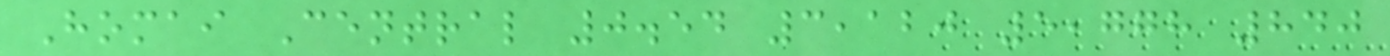Homai Central 0.54 3,120 5,778 840
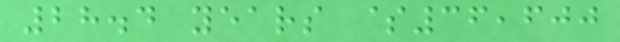28.4 years $36,600
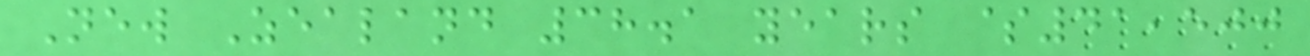New Zealand 38.1 years $41,500
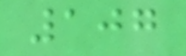107
